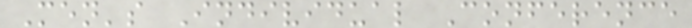Men's Individual Conference
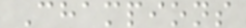Champions
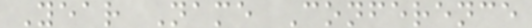Year Name Conference
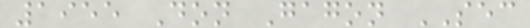1955 Don Gagon SEC
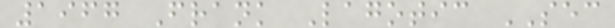1967 Frank Lagotic SEC
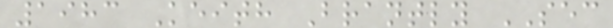1983 Keith Brantly SEC
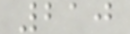210
